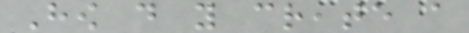How do you create a
